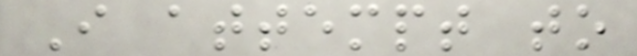I attempt to
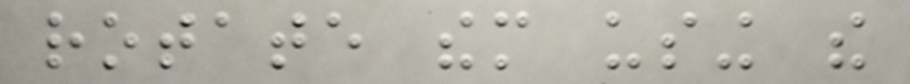rotate them using the
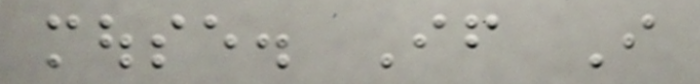mouse. If I
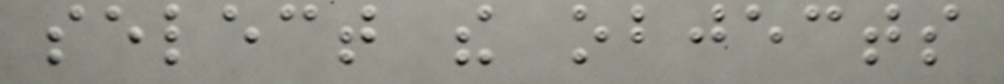select the objects
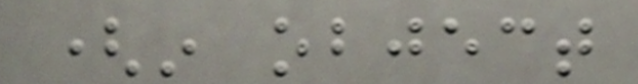(in object
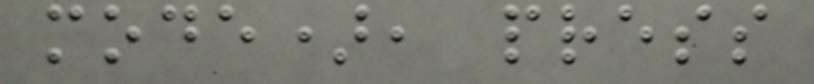mode), press
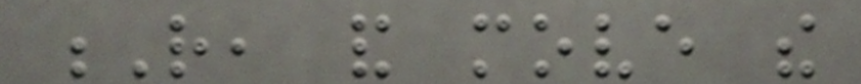R, and move the
